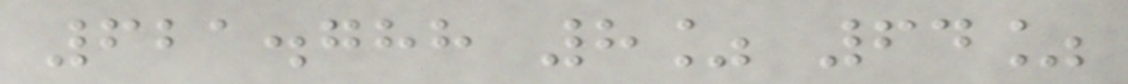621.788 8% 64%
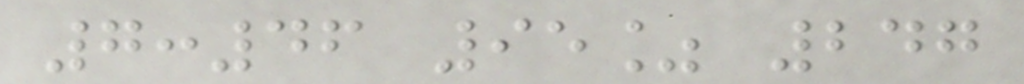7:46 95% 247
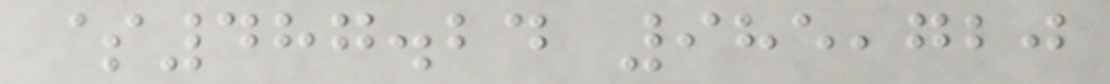$487.24 985,720
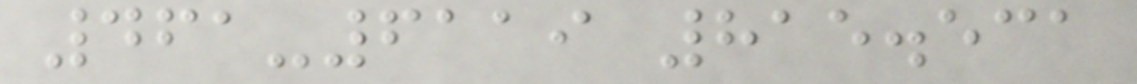461-6119 815.531
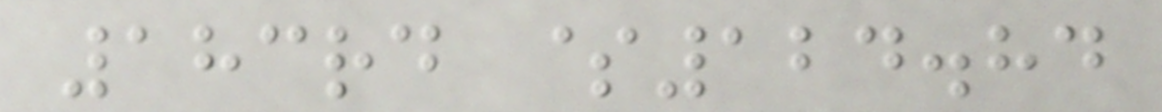183rd $124.84
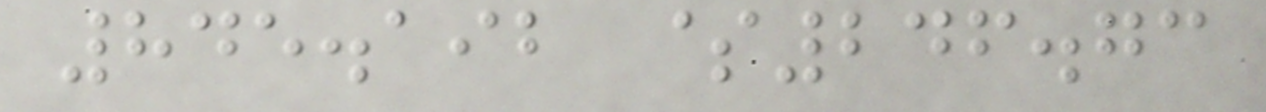845.192 $246.73
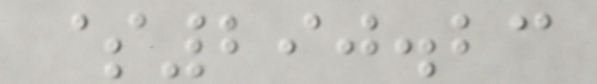$290.23
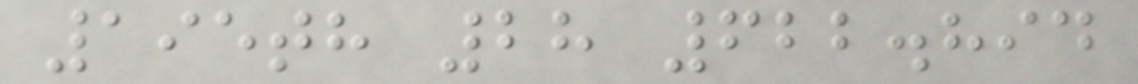195th 28 622.894
